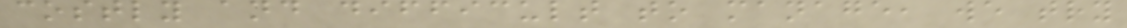costly and difficult to manage, we try
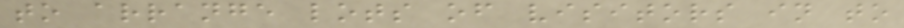to arrange lots of visitors in to
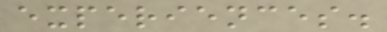experiences.
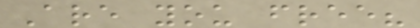Are you free?
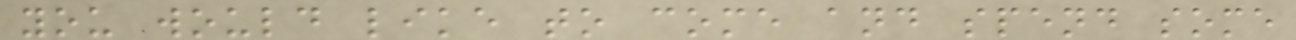you would like to come and spend some
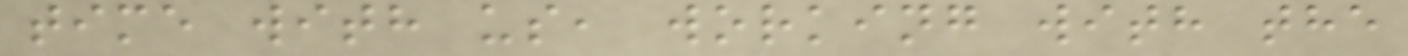time with us, working with the
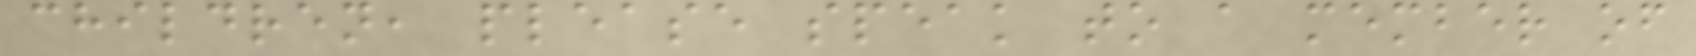children, please speak to a member of
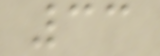33
